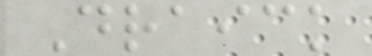Draick
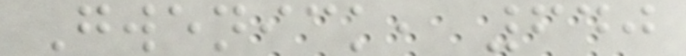Gwenick, 640
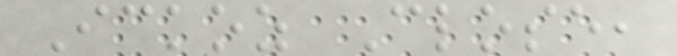Ickoz Close,
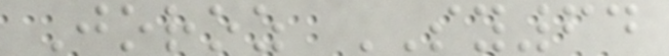Joroz SY64
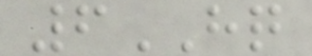6HQ
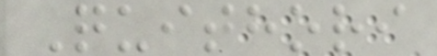Quithori
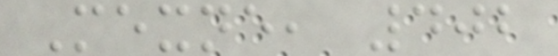Mexne, 402
